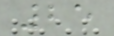25
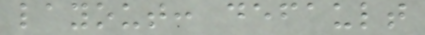layout: default
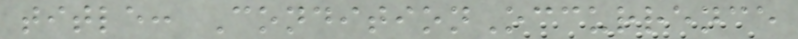title: ConditionOccurrence
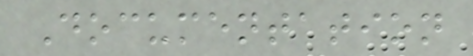Documentation
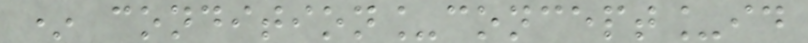* condition_concept_id
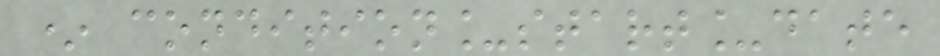* condition_start_date
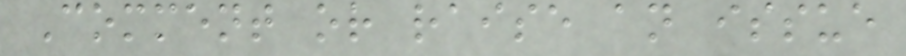Comment or raise an issue
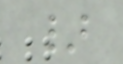}
